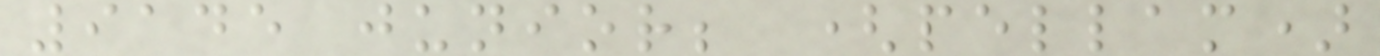9145 junior; (pellam)
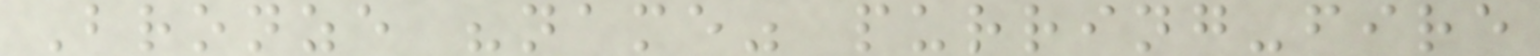Bronze "name" purring-fire
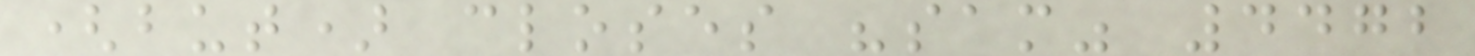(but) closes "sam" 4472
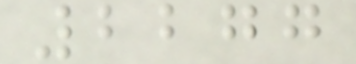2277
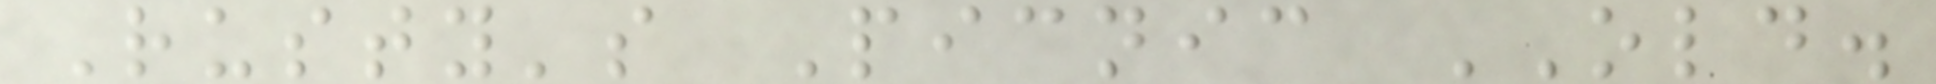Rusty's Picnic OLD.
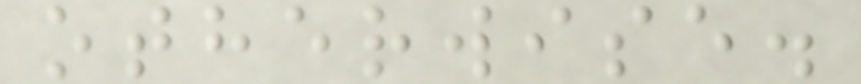otherwise.
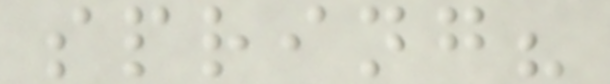spring?
